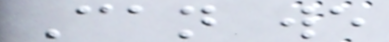Can we
